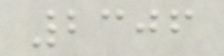2306
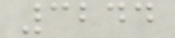3244
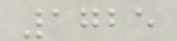1725
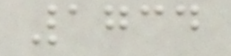1734
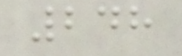248
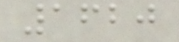1620
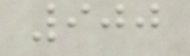900
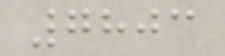7803
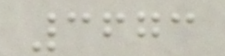3673
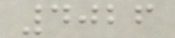4026
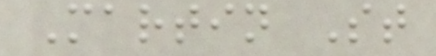Martin St
